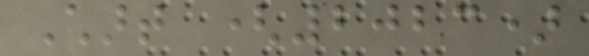Chart (2023)
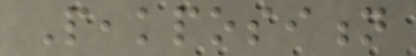Peakposition
